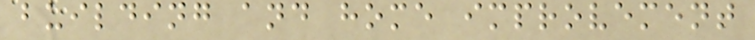building and home improvement
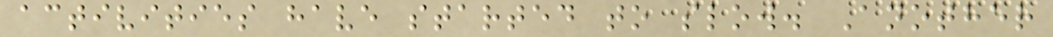activities have started to slow. Another
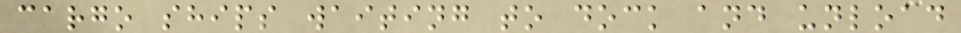cargo ships waiting to dock and unload
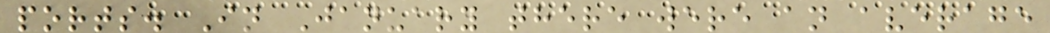ports. In January there were an average
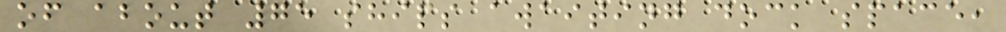of about 75 ships awaiting dock space,
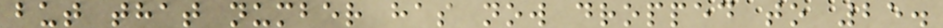but that number has now dropped to 25.
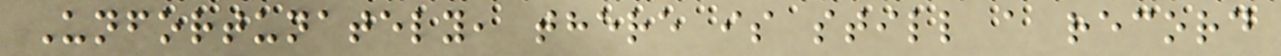Unfortunately, there is still a record
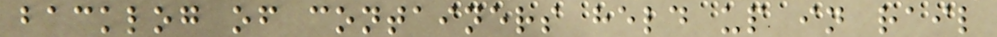backlog of containers held up in rail
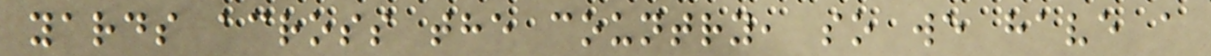yards across the country, so we have a
